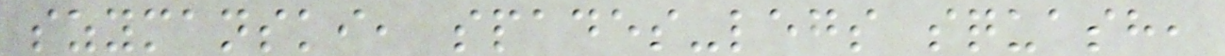szymanski, spades-legs squash,
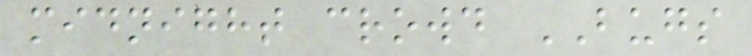midnight crowd BUGS
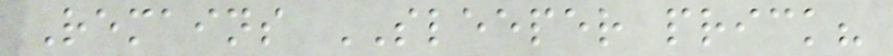Remains SLEEPER prick?
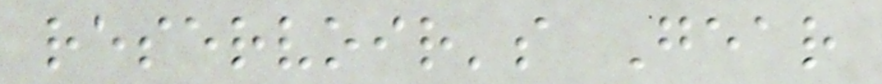reservoir's Gear
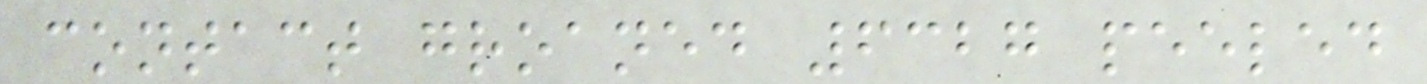contact groaned 6327 peeled
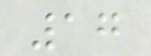17
